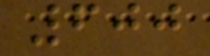600
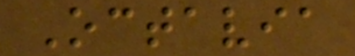Octavia
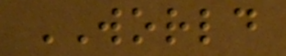WORLD
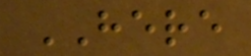HERE
